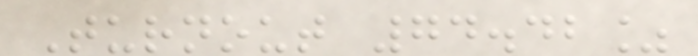Turnout 74.42%
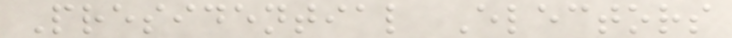Presidential Electors
